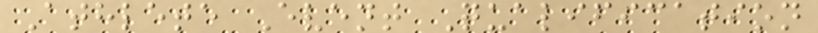Athlete Event Qualification
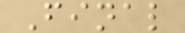Final
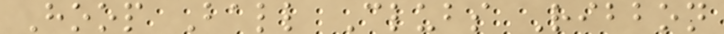Hoop Ball Clubs Ribbon
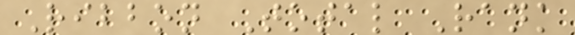Ribbon Total Rank
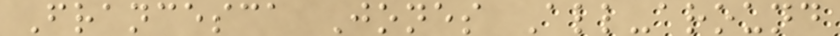Francesca Jones All-around
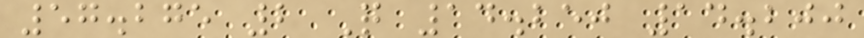57.275 2 Q 14.250 14.200
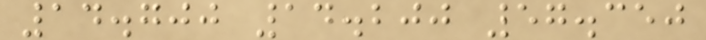14.700 14.200 57.350
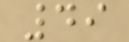49
